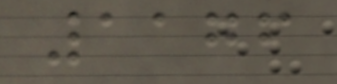1176
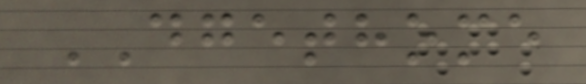DGETHOME
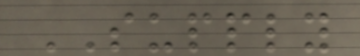SUPPLY
